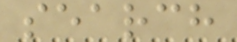search
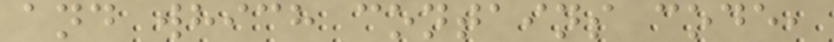and which contains code,
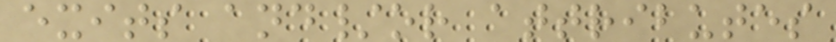exits and/or attributes
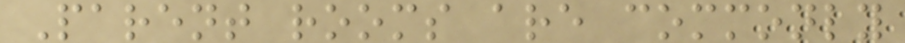Parent rooms are commonly
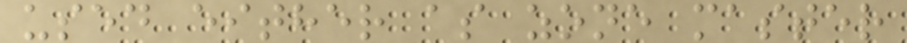used either as zone master
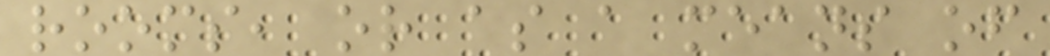rooms, or as a means of
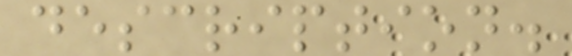description.
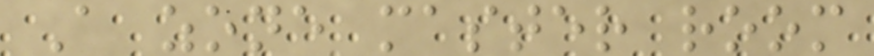A zone master room
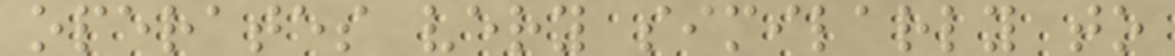operates very similarly to
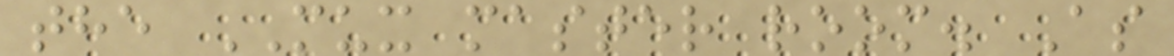the MUX master room. As
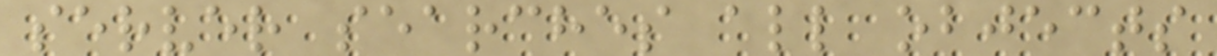server searches all objects
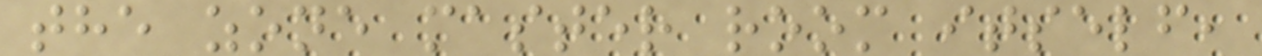the zone master room itself,
